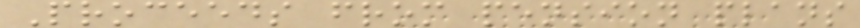Proceeds from pension plans
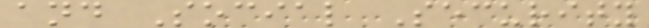and Social Security
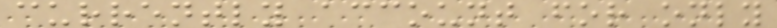currently account for only
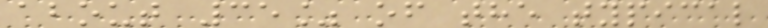about 35% of the typical
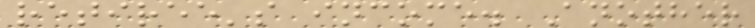retiree's income. Another
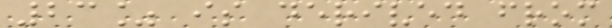23% is derived from
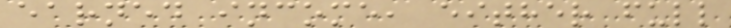earned income, either full
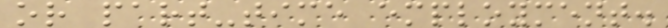or part-time employment.
